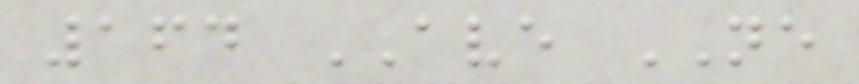164 AVE NE
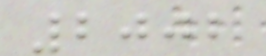2002
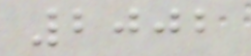2002
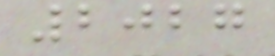2027
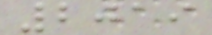2019
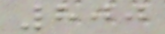800
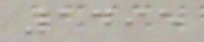1495
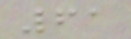61
